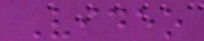Video
